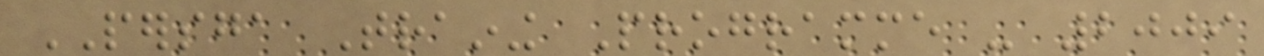PERSGA Training Programme - 2009
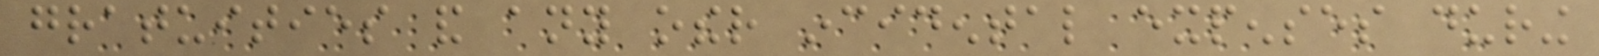gratuities and any other incidental expenses during
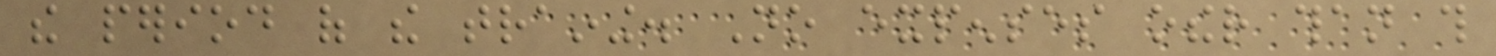the period of the training. No expenses other than this
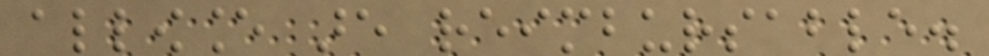allowance are reimbursable.
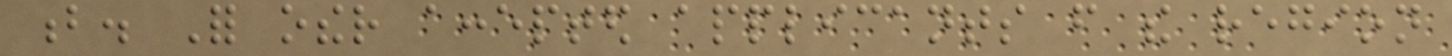b. For other accepted applicants from the region
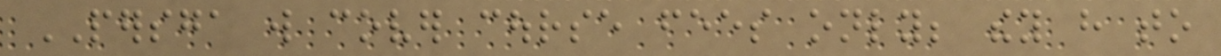PERSGA will cover course fees only; they have to
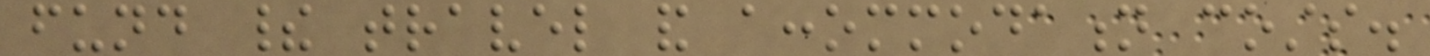fund their travel and accommodation costs.
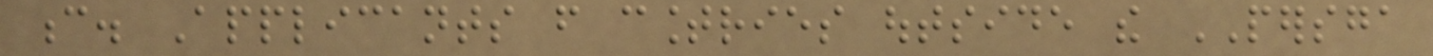c. Applicants from countries outside the PERSGA
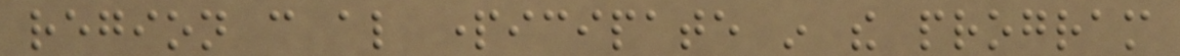region can also participate in the program
